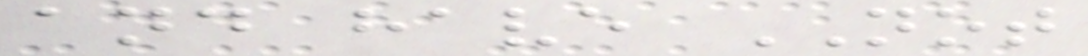and have NOT
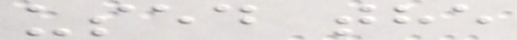used the
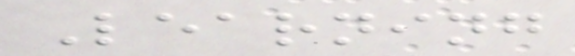Learning
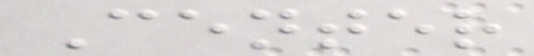Center
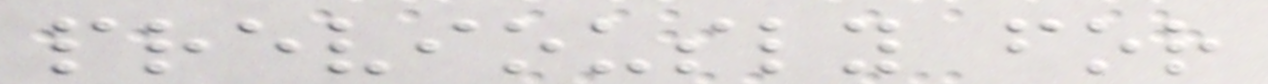previously for
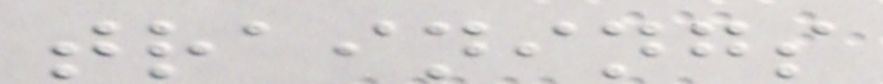trainings
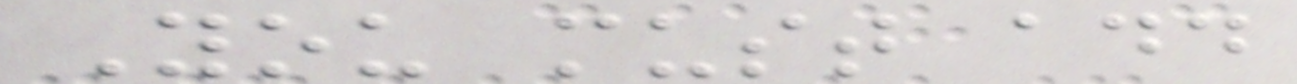You must add
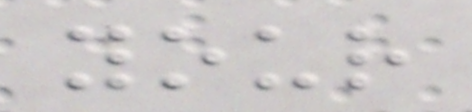your
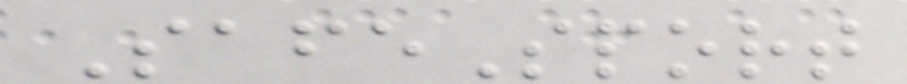SafeSport
